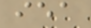iea
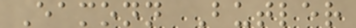Eamonn Butler
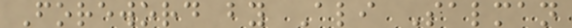Foreword by Ali Salman
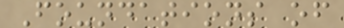Foundations of
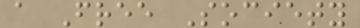a Free Society
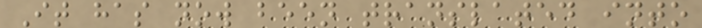It has now been translated into
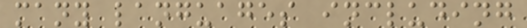many languages including
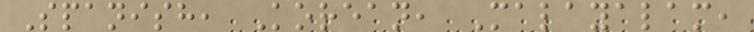Spanish, Korean, Malayalam,
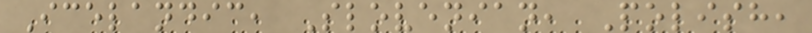Icelandic, Slovenian, Polish,
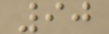90
